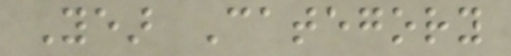Year Category
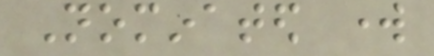Nominated work
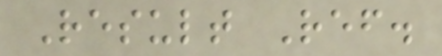Result Ref.
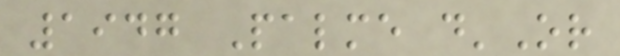1947 Palme d'Or
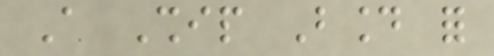A Ship Bound for
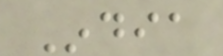India
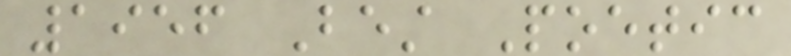1956 Best Poetic
